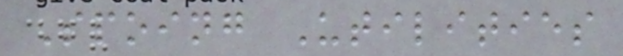Spoing Utilities
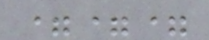===
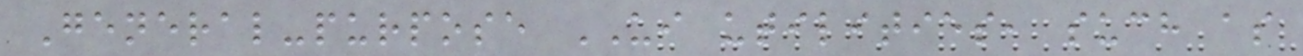General-purpose UI utilities, such as
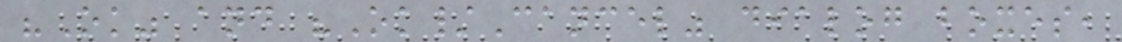"Ok" and "Ok/Cancel" dialog boxes,
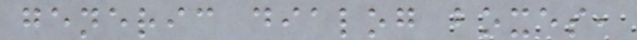generic dialog boxes,
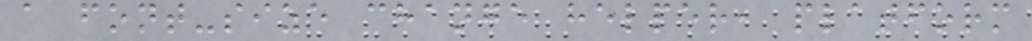a font-size change helper, platform
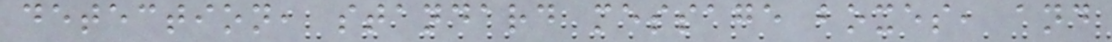detection, standard message boxes, and
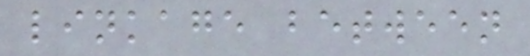linkage between
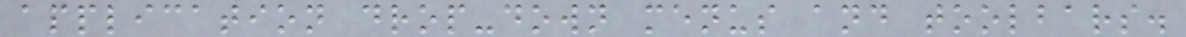application drop-down menus and toolbars.
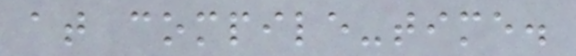at compile-time.
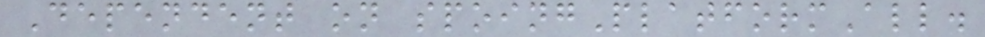Dependent on spoingPlatformAll.
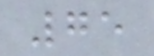75
